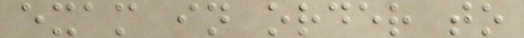exam in order to
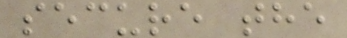secure the
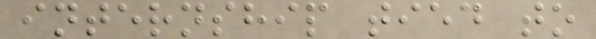internship tied to
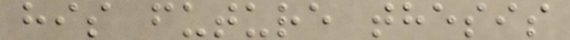his future thesis
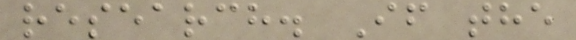research. If the
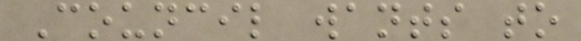Council wants to
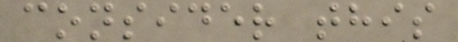consider this
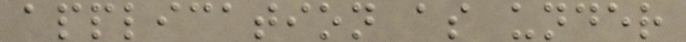application as under
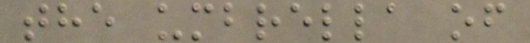the umbrella of
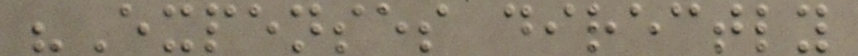"Expenses directly
